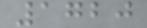1720
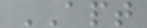APT
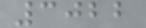3022
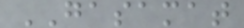GASAMAT
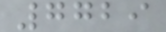7729
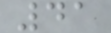41
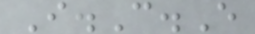I.C.E
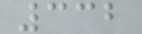332
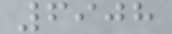6908
